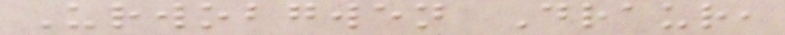Urwobgwen Draur,
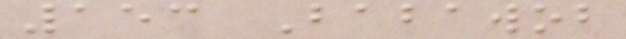153 Babawob
